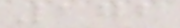172
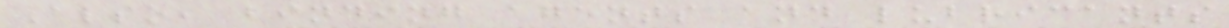Also, binding agents and lubricants
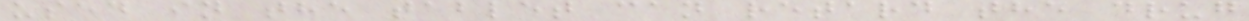used in the tablet can retard the drug
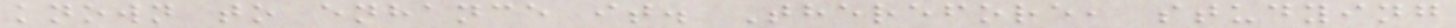known to enhance it. Therefore, studying
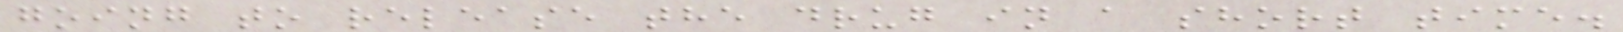going to release the drug in a short time.
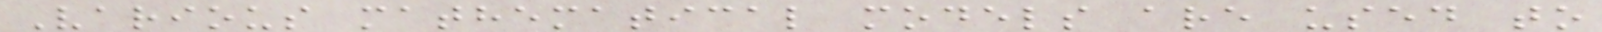Various mathematical models are used to
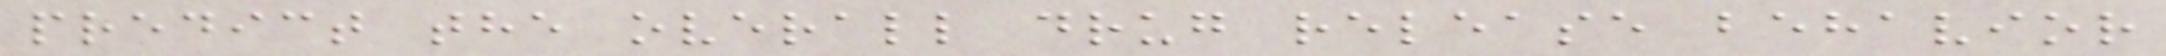predict the overall drug release behavior
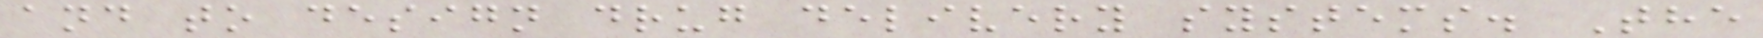and to design drug delivery systems. The
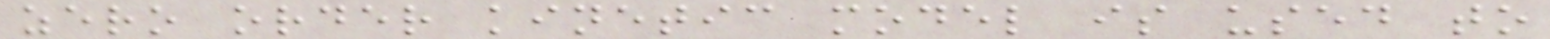zero order kinetic model is used to
